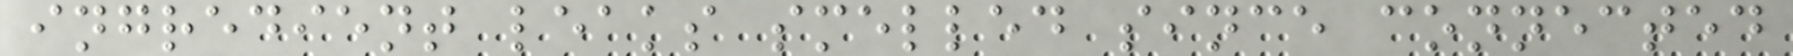ingredient leaks smelled since connected
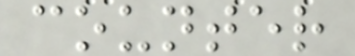counter
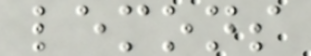lemons
